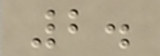2.
